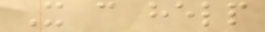It can help
